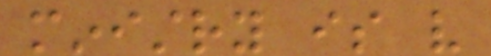ministry is very
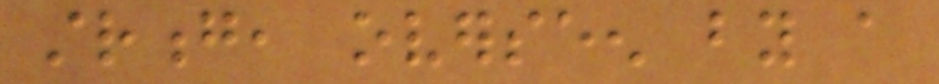strong, overseen by a
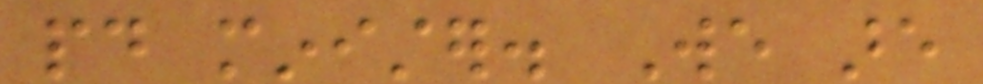paid minister. We are
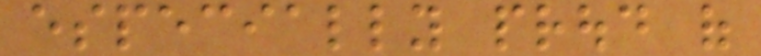especially proud of
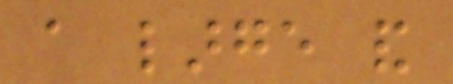a large and
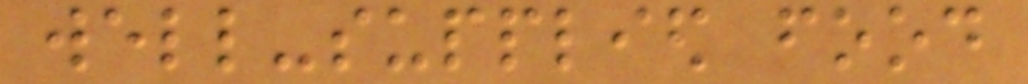well-supplied food
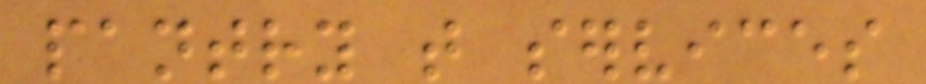pantry that services
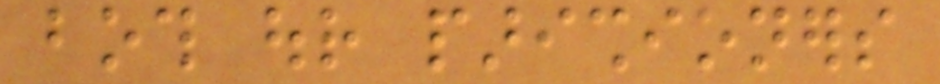both our parishioners
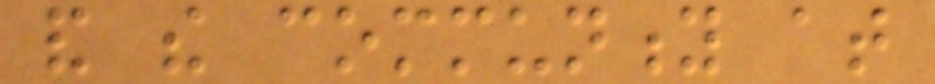and the community at
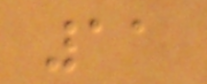11
